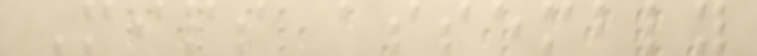Mips assembly
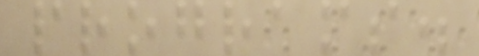programs.
